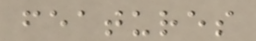features
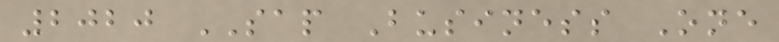2020 SAP Business One
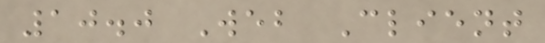10.0 Web Client
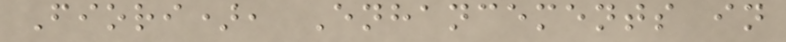Fiori), Enhancements in
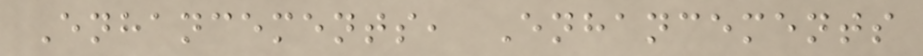Enhancements, Enhancements
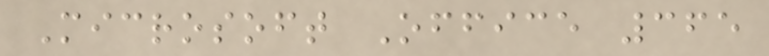Microsoft Office 365
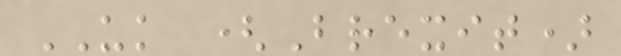UK (Brexit)
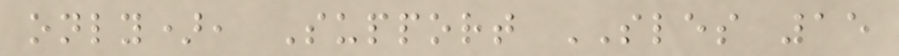only), Support SLES 15
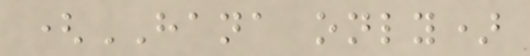(HANA only)
